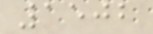1502
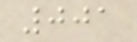001
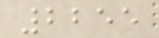2255
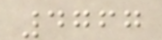4767
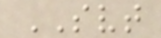SVT
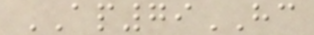AP79HC
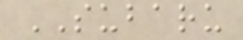SUBARU
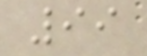99
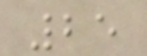25
